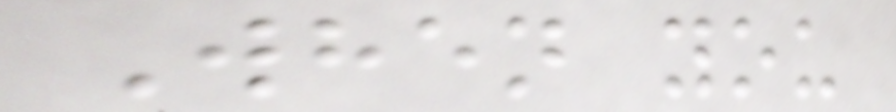When you
